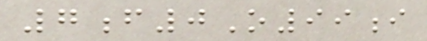7f0O99i
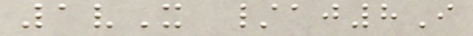1vX /aj8I
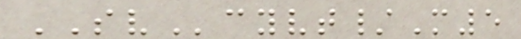SVcyvt/M5
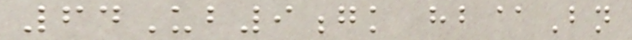64Ub9gk hb@Bn
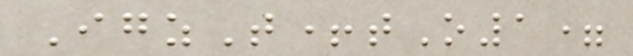IgzT+tO1=
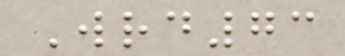Wrd73
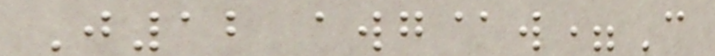J12 awg@w=C
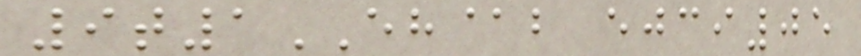9t1EH@b ejci05
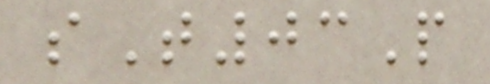sT03P
